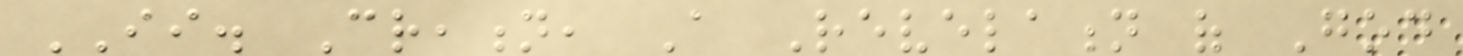II. Creation, A Revelation of God
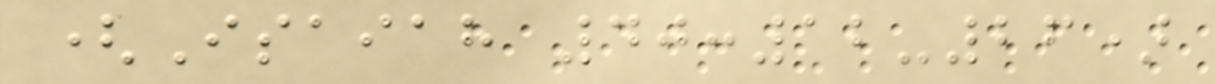(Isaiah 40:12-26)
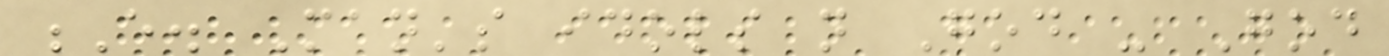E. Man's idols not God - God
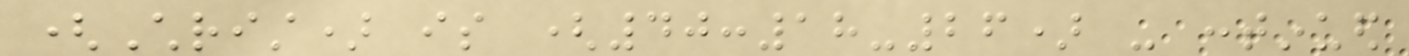(Christ) is (40:18-26) - continued
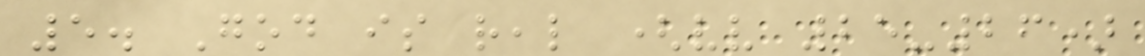5. God is real (vv 25-26)
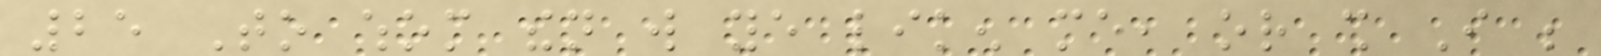25 To whom then will ye liken me, or shall I be
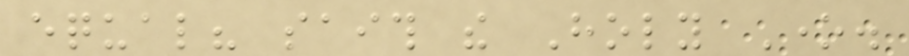equal? saith the Holy One.
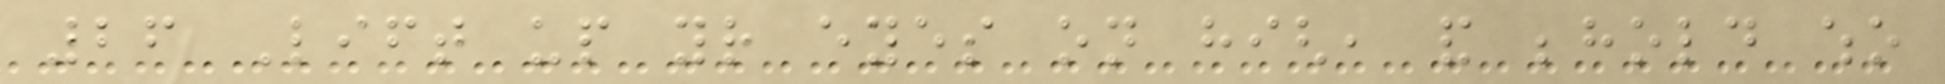26 Lift up your eyes on high, and behold who
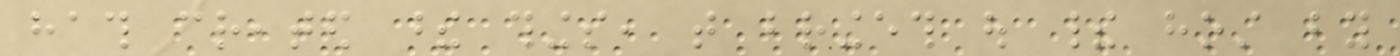hath created these things, that bringeth out their host by
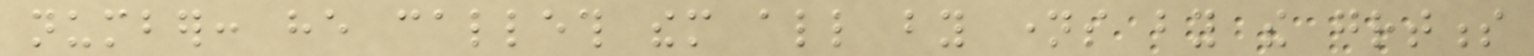number: he calleth them all by names by the greatness
